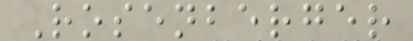Rosenberger
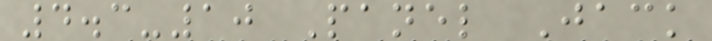4.3-10 Panel Jack
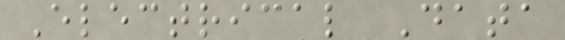Electrical Data
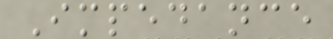Impedance
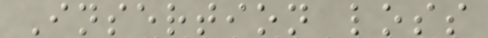Insertion loss
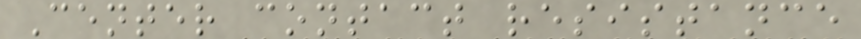Center contact resistance
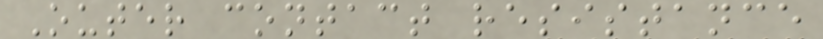Outer contact resistance
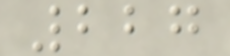227
